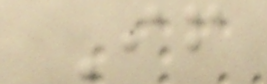If
